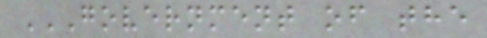GOVERNMENT OF THE
